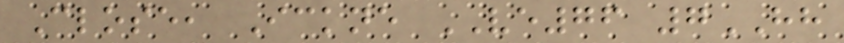Close, Ickne VE76 7HH
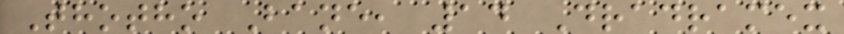Thotho Bane, 14 Dradramex
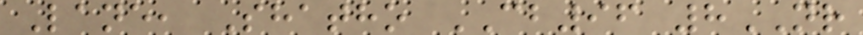Lane, Shatho CB96 8NR
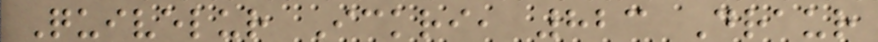Quivelur Ickri, 823 Draur
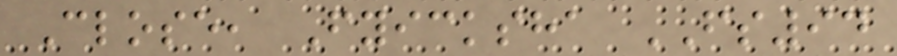Close, Fyicksha FS94
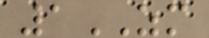1ZM
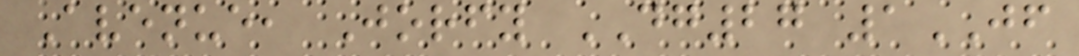Avenue, Jorfy DG27 1JF
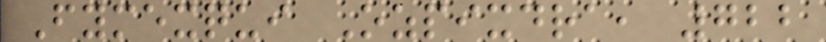Fymexqui Ozpixdra, 722
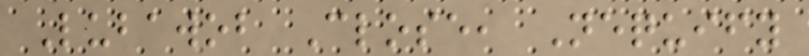Lubawob Close, Nequify
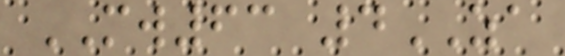MW63 4ZA
